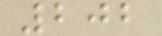202
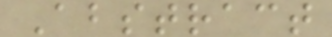Abstract
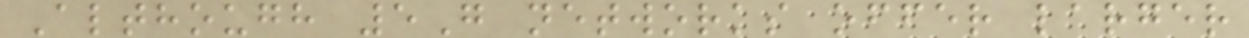Although 5G networks offer larger
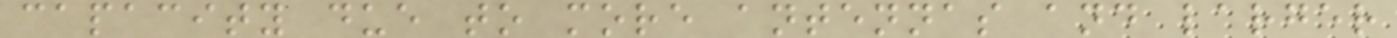capacity due to more antennas and larger
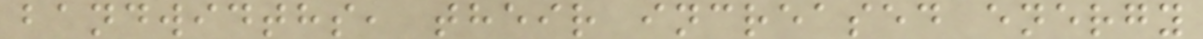bandwidths, their increased energy
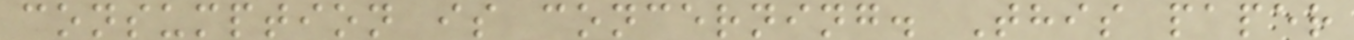consumption is concerning. This paper
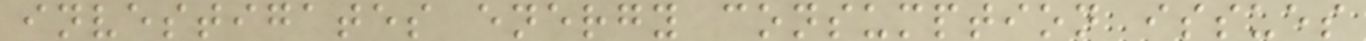investigates energy consumption issues
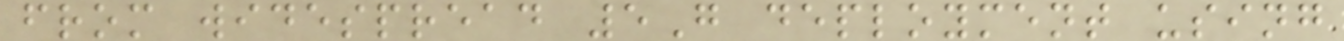from widespread 5G deployment using
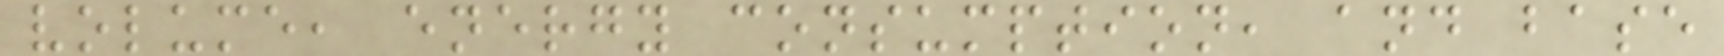volume, energy consumption, and base
